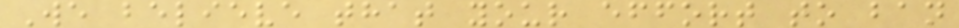We believe that your effort to ban
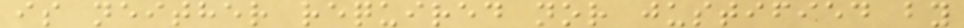is neither required nor justified by
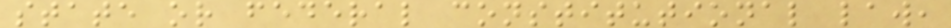state or federal constitutional law,
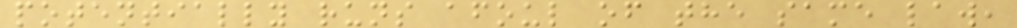potentially runs afoul of the same law,
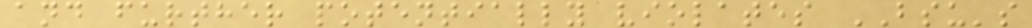and further potentially violates BSU's
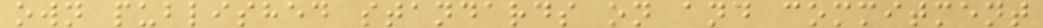own published standards on and commitment
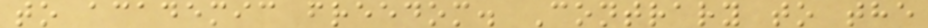to academic freedom. Contrary to the
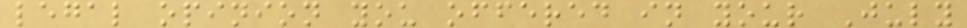legal opinion you offered in your July
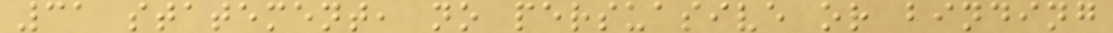31 statement, no persuasive or binding
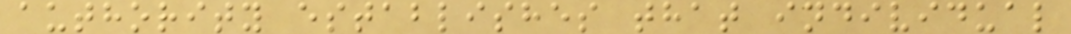authority establishes that individual
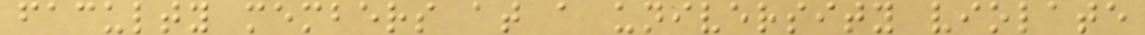faculty members at a university violate
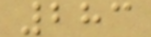283
